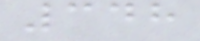348
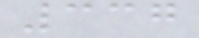337
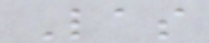Las
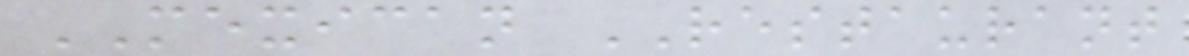MEXICAN RESTAURANT
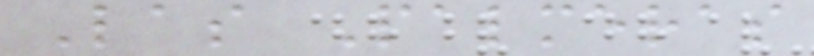Las Palmeras
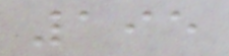195
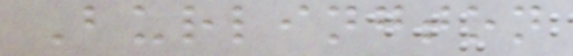Burlington
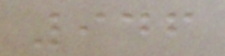946
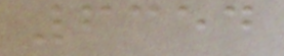6354
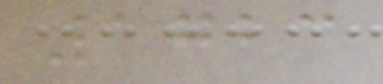1723
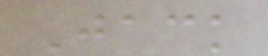Jack
